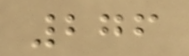276
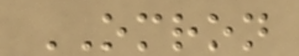OMRON
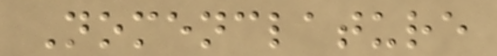Nomenclature
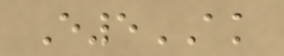E5AK
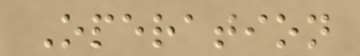Operation
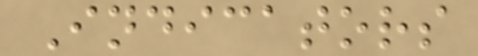Indicators
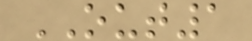OUT1
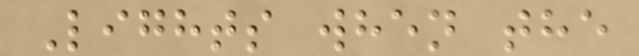Lights when the
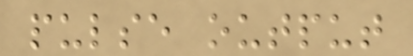pulse output
